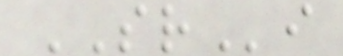SRi
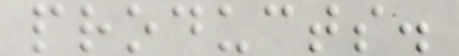products.
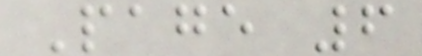Page 6
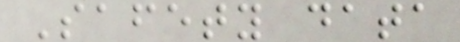Safety data
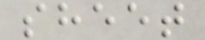sheet
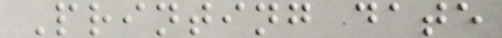Printing date
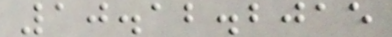10.12.2015
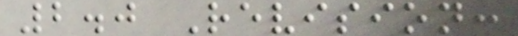2.0 Revision:
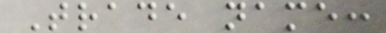Trade name:
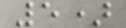5)
